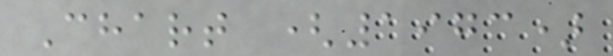Chart (1973)
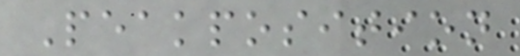Peakposition
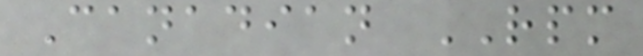Canadian RPM
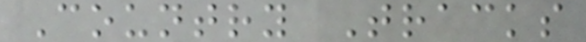Country Tracks
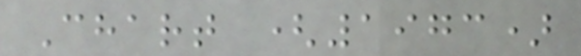Chart (1973)
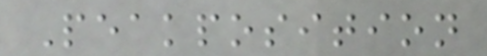Peakposition
